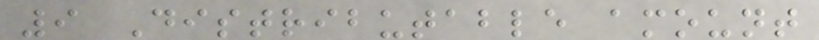9 Distributable amount
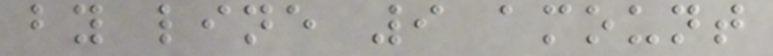by line 9 amount
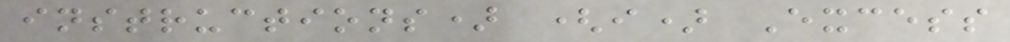instructions) (i) Excess
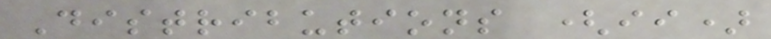Distributions (ii)
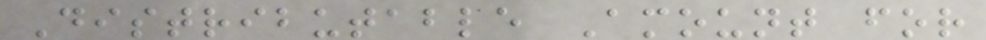Distributable Amount for
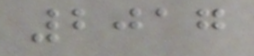2017
